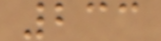233
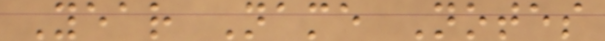Year Name Notes
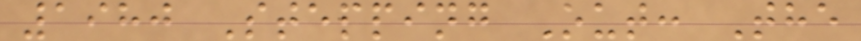1980 Stepping Out: The
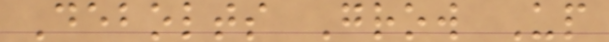Debolts Grow Up
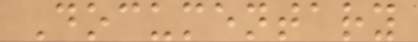Documentary
